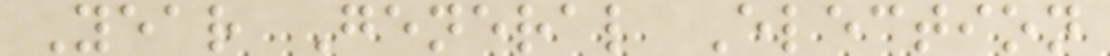Year General Election
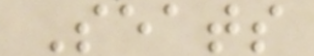Seats
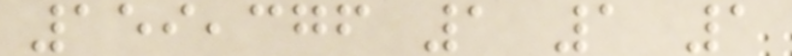159,376 1 1 1
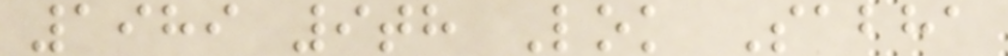1989 9th Lok Sabha
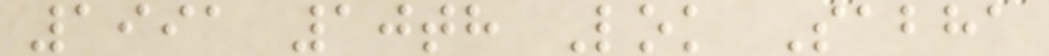1991 10th Lok Sabha
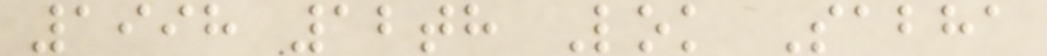1998 12th Lok Sabha
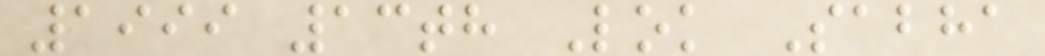1999 13th Lok Sabha
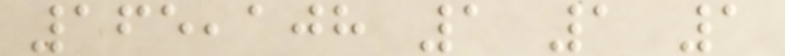165,108 1 1 1
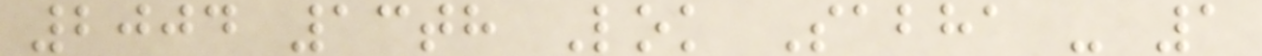2004 13th Lok Sabha - 1
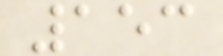153
